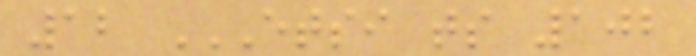12 ETSI TS 102
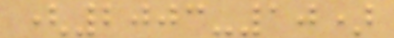(2003-10)
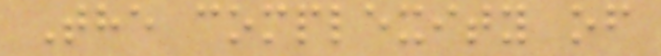The complexity of
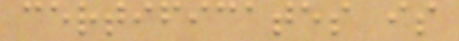certificates is
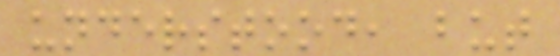understood, but
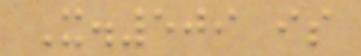X.509 is
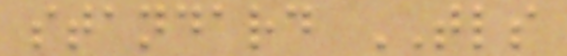standard TLS
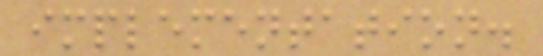implementation.
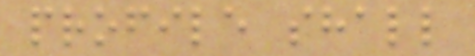profile shall
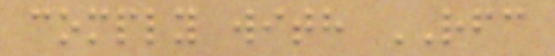comply with RFC
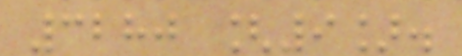3280 [9].
